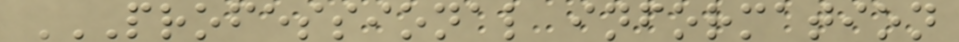PROFESSIONAL INFORMATION
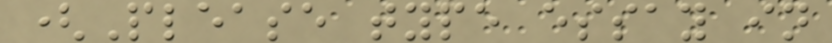(Please type essay in
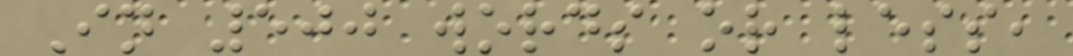In 500 words or less,
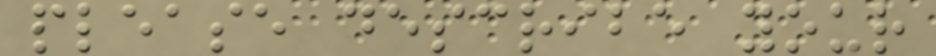please describe your
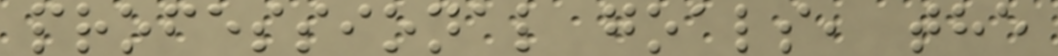professional goals, the
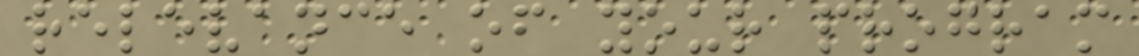relevance of your program
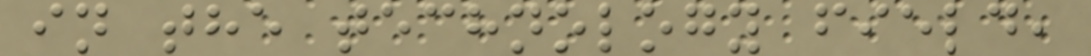in the technology field,
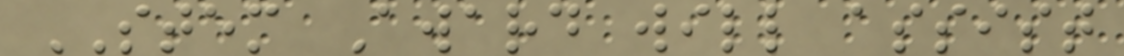STEM Award will assist
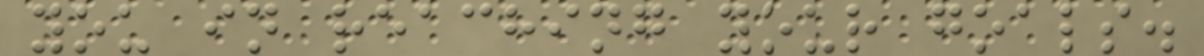you in reaching your goals.
